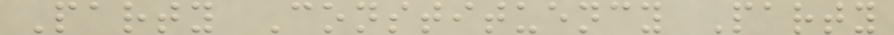Party Constituency Party
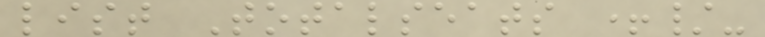list Totalseats +/-
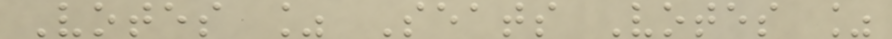Votes % Seats Votes %
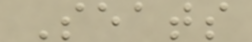Seats
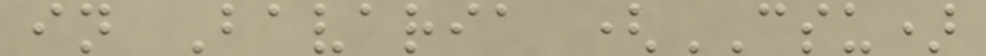in Bavaria (CSU)
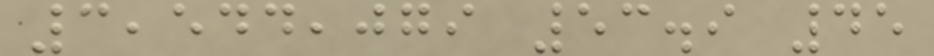3,544,079 53.9 45
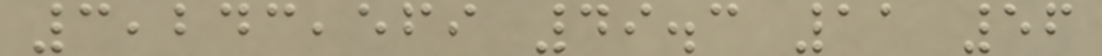3,243,569 49.3 11 56
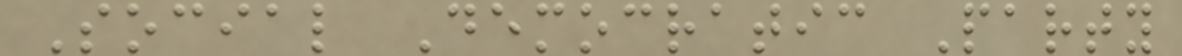Social Democratic Party
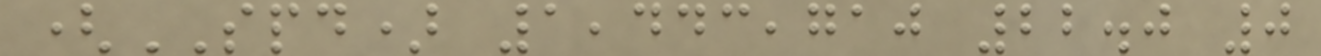(SPD) 1,443,710 22.0 0
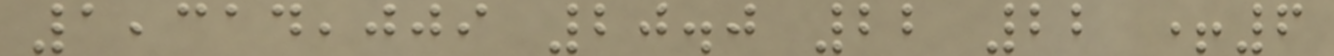1,314,009 20.0 22 22 +6
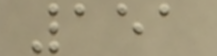151
